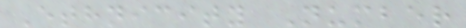Ethnicity Number
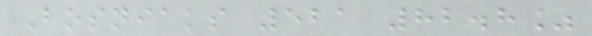Bosniaks 521 82.8%
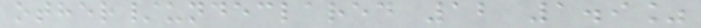other/undeclared 12 1.9%
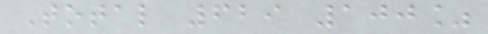Total 629 100%
